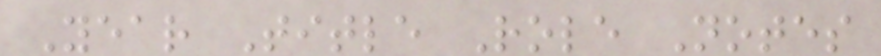Year Title Role Notes
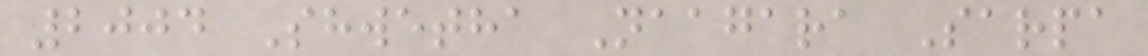2004 Shwetha Naagara Sarpa
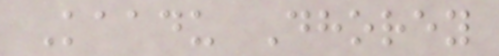Kaadu Dhorey
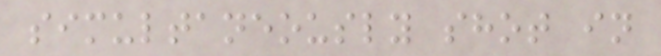simultaneously shot in
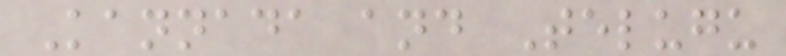Kannada and Telugu
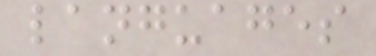languages
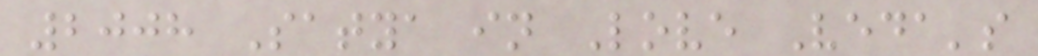2008 Satya in Love Veda's
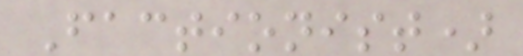Factionist)
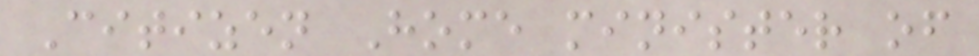Citizen Home minister of
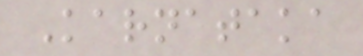Karnataka
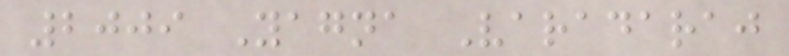2009 Yagna Varadaraj
